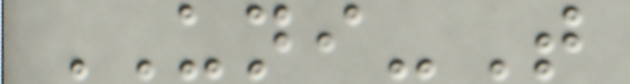UNI-T
